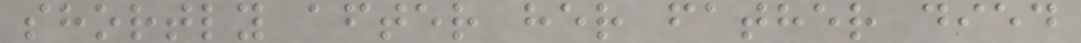shortly after her father died
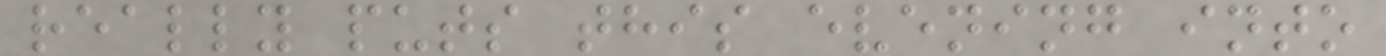really puts this evening into
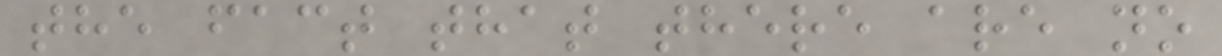the fact that there are no
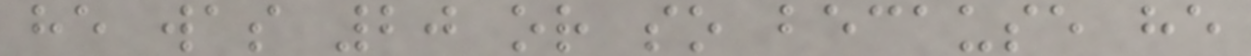he was 20 or so because he
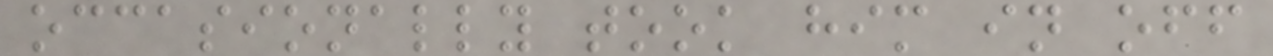occasionally took him in off
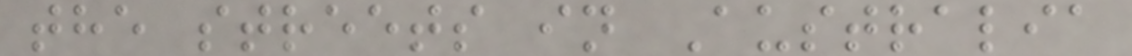the streets in Australia
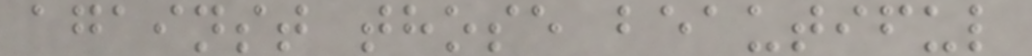against those beautiful
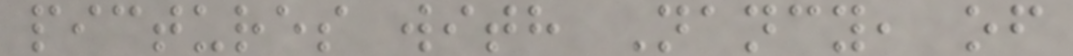pictures with Nancy, of
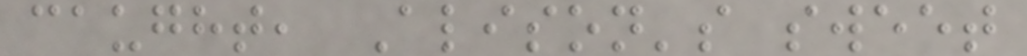caught, Alison's sweet
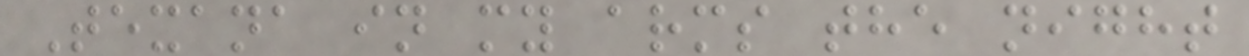Texana in my arms the night
